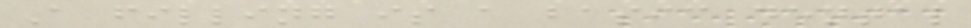A filling is a basic dental
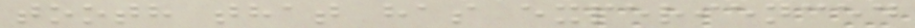tooth that has experienced
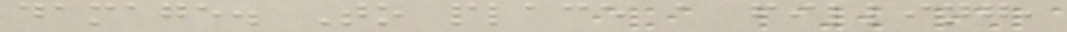damage. To place a filling,
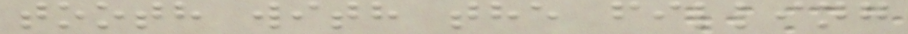tooth with the filling
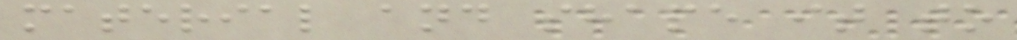material and shape it to
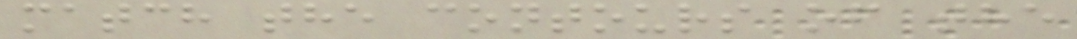match the contours of the
